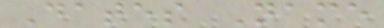Dates Name
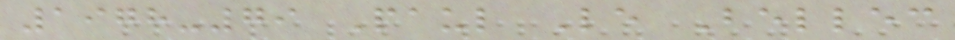1978-79 Paul Le Bellec
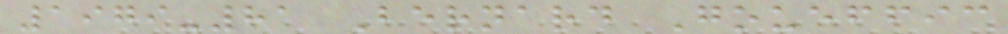1979-81 Bernard Goueffic
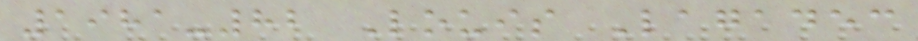1981-82 Louis Lagadec
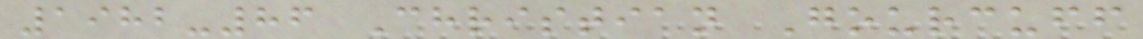1982-86 Christian Gourcuff
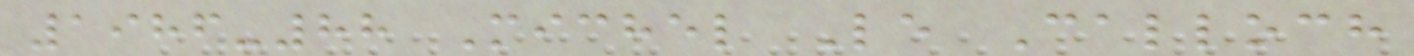1986-88 Michel Le Calloch
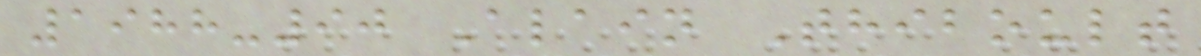1988-90 Alain Thiboult
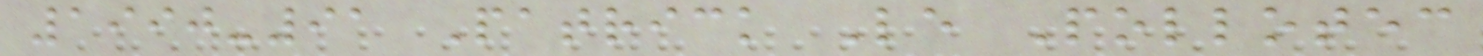1990-91 Patrick Le Pollotec
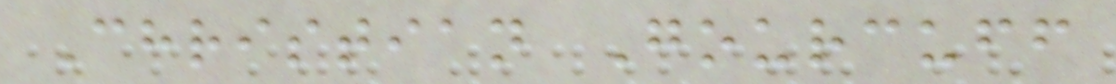Christian Gourcuff
